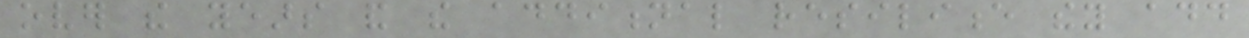over the years and the additional resilience they add
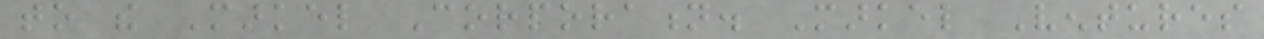to the Markel Corporation. Markel Ventures
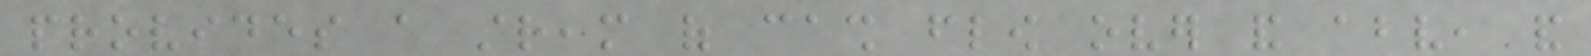provides a stream of cash flow over and above, and
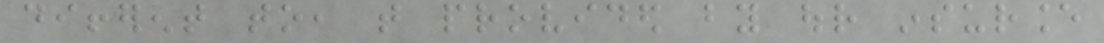different to, that provided by our insurance
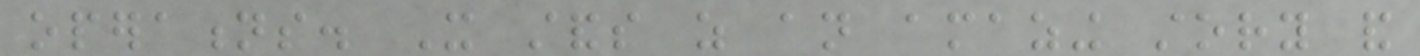operations. It stands as an amazing story and
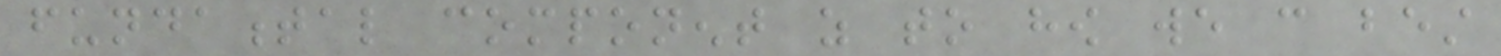fundamental component as to how we can best
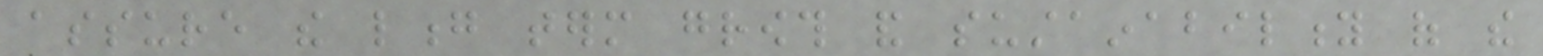assure the long term growth and sustainability of the
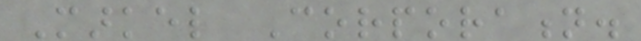Markel Corporation.
